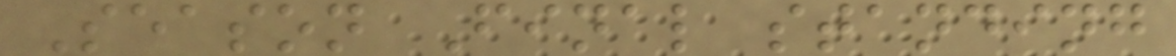Season Final standing
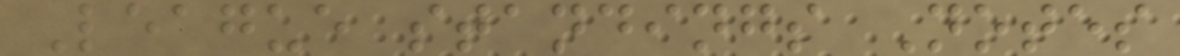League standings Notes
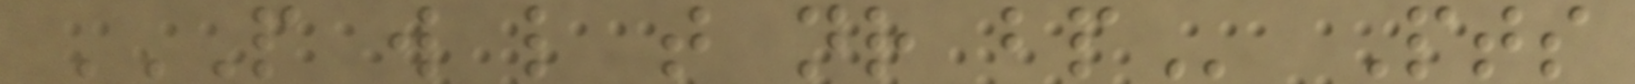P W L T NR BP Pts
